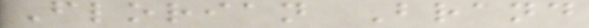Florian Brand
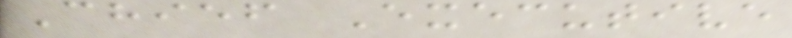Chief Executive
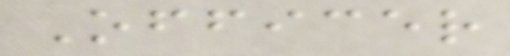Officer
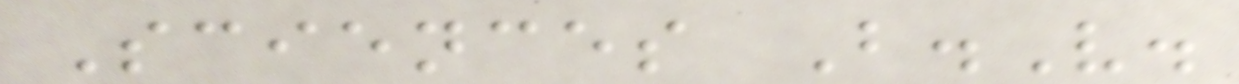Sciences B.V.
